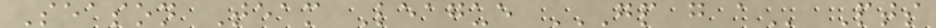Season Team League GP G A Pts
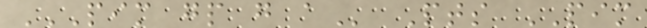PIM GP G A Pts PIM
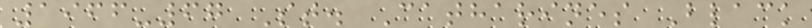1966-67 St. Catharines Black
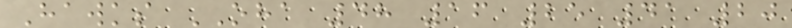Hawks OHA 48 16 25 41 20
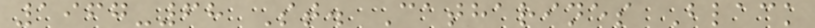1967-68 St. Catharines Black
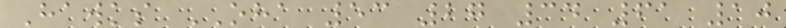Hawks OHA 53 27 34 61 10
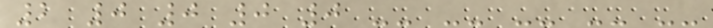2 0 0 0 0 -- -- -- -- --
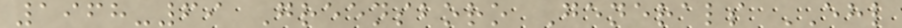1968-69 Greensboro Generals EHL
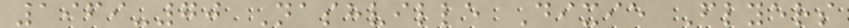1969-70 Nashville Dixie Flyers
